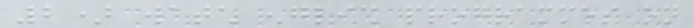2) watch english programmes on
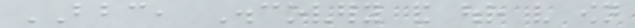BBC, Discovery and our very own
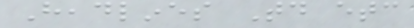Headlines Today etc
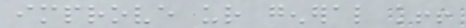improve ur general knowledge!!
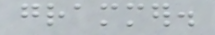grammer.
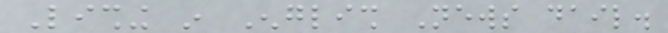Lishing in English News dail.
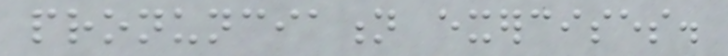pronunciation exercises.
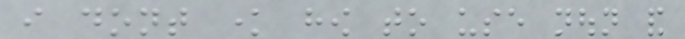i dont know how to use noun and
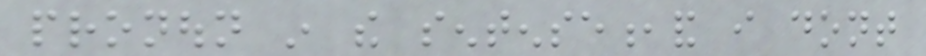pronoun in the sentense,and i dont
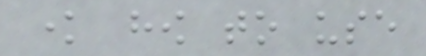know how to use
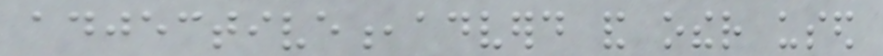adjective,adverd and other used
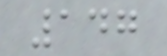147
